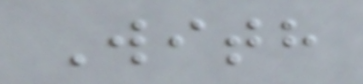With
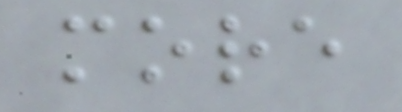more
